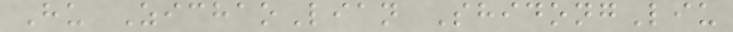Hu ZichaoLian ShidongLiu
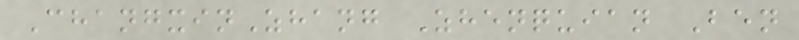ChangxinZhang Zhenquian Ben
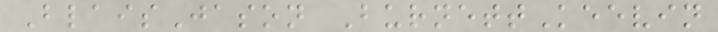BlaisJason BurnettKeevin
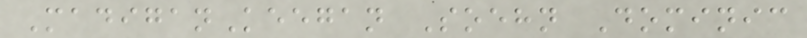MadiganKeegan Soehn Dominic
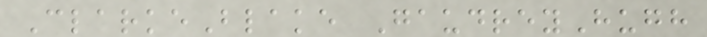ClarkeBlake GaudreyHugh
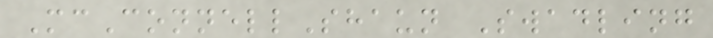McConnellShaun Swadling
